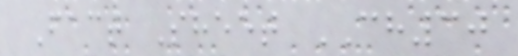Fact Sheet CH30
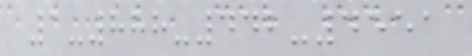1-888-442-4551
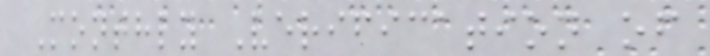Monthly Verification of
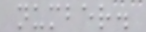number.
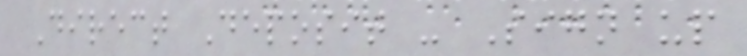Direct Deposit - Sign up
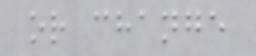or change
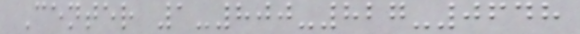Center 1-800-827-0648
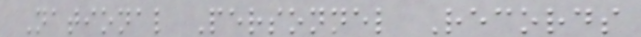National Personnel Records
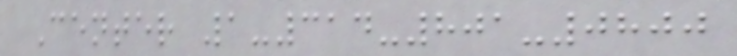Center 1-314-801-0800
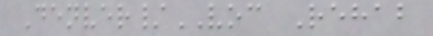Denver/VOC Rehab
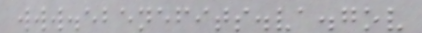www.ebenefits.va.gov
